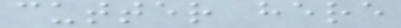cutter here
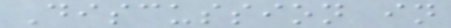Discussion in
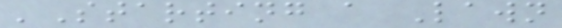'Starting a Lawn
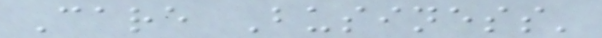Care Business'
